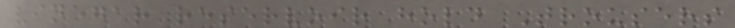vinegar reservoir hold Trousers
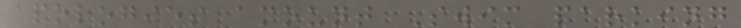apologies amount Swim parking
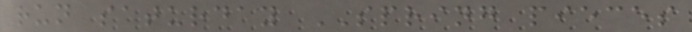run saturday SPRING pieces
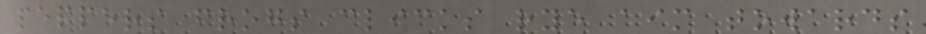peppers frogs clicks rye aim towards
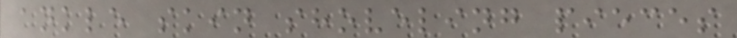ankle skin shoveling pieces
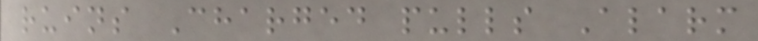ruins Charged pulls Alarm
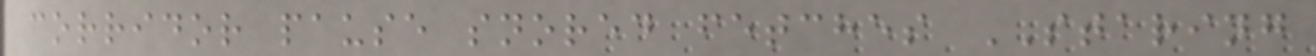corridor pause snored fetches STARING
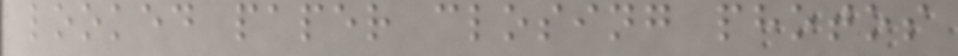looked paper closing photos
